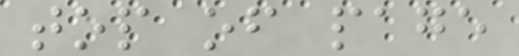top of page
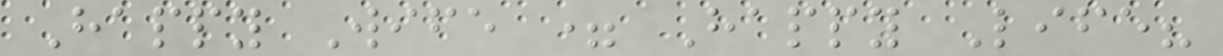Happy Wife = Happy Life?
